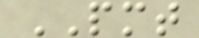PMT
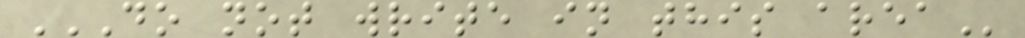DO NOT WRITE IN THIS AREA
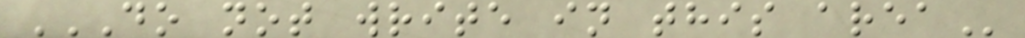DO NOT WRITE IN THIS AREA
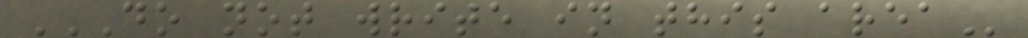DO NOT WRITE IN THIS AREA
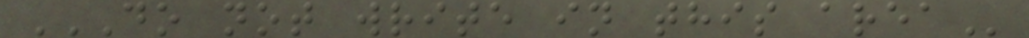DO NOT WRITE IN THIS AREA
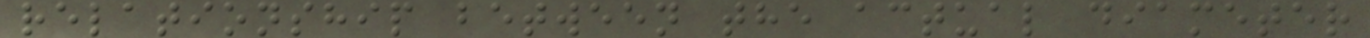relationship between the actual diameter
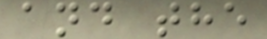and the
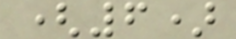(6)
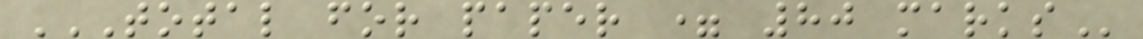TOTAL FOR PAPER = 80 MARKS
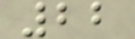22
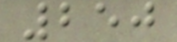250
